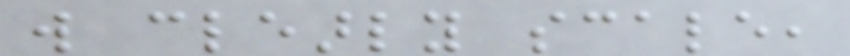will clearly scale,
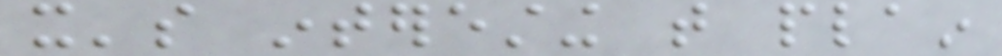it's interesting that plain
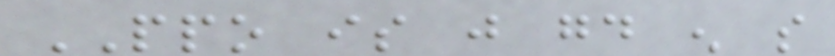PPO is just good enough so
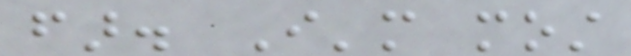far. I'm most
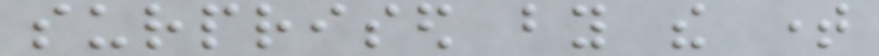surprised by the time
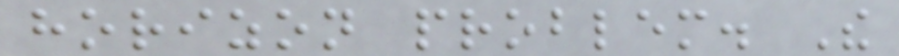horizon problem. The
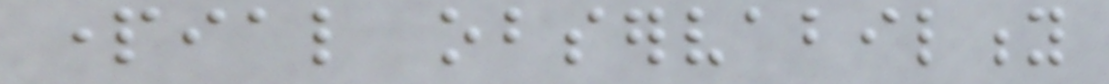partial observability
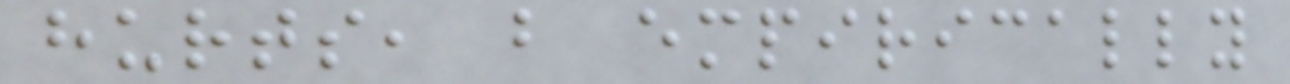hurts, but empirically
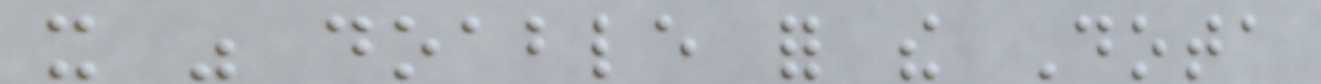it was doable for the Dota
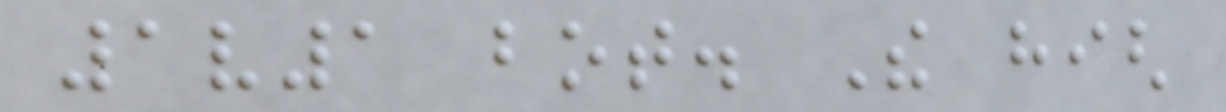1v1 bot. The high
